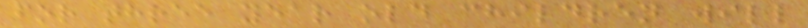for three year old children will
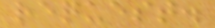request.
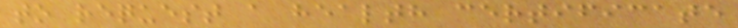to request a health certificate
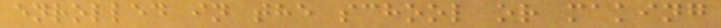enrolled in the school or making
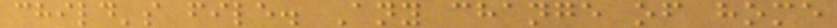child's file. Any change of home
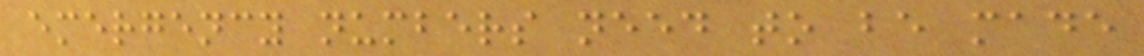emergency numbers need to be made
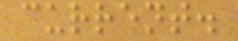current.
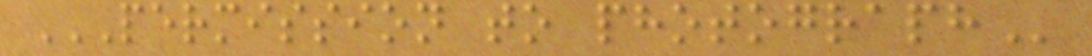PERMISSION TO PHOTOGRAPH
